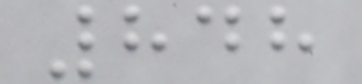848
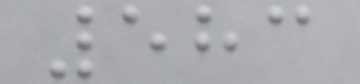583
